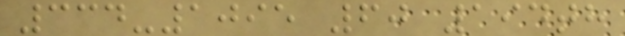334-1095 60 194th
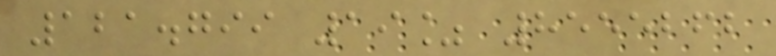121.799 19% 8555262
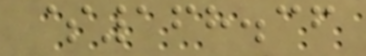$168.36
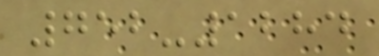752-1284
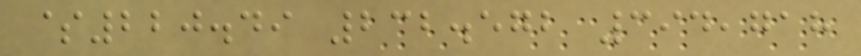$220.49 232.572 394,718
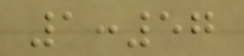1:57
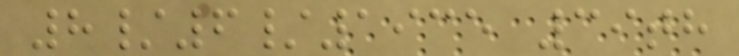8/6/1935 39th
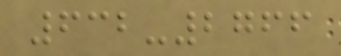632-2766
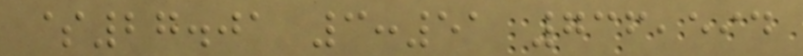$27.01 3:51 736,594
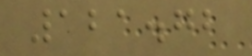121.72
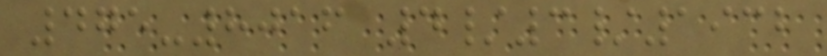475-8016 4/3/1932
